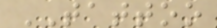TATTOO
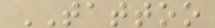TATTOO
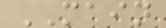MAIN
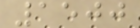1500
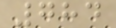784
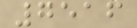7516
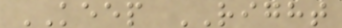KEEP RIGHT
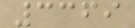3369
